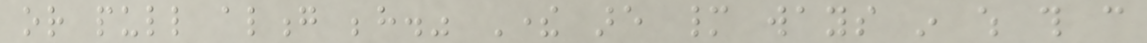or pull along behind." There are many ways in which this can
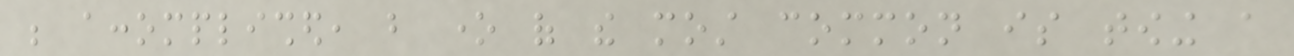be accomplished, but one of the most common is towing a
